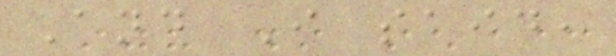And I said,
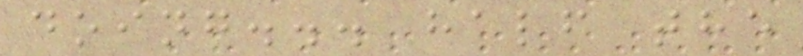doing... half the
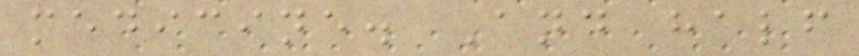medicine. And half
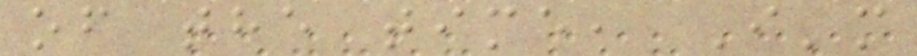of the time, I'm
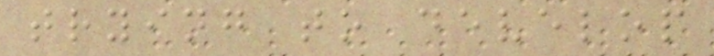trying to develop
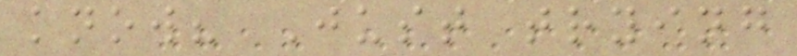know? Just trying
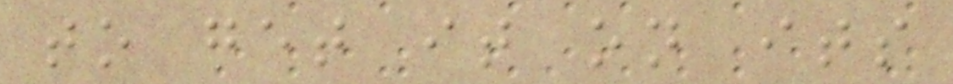to get it on its
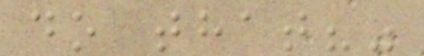do that?"
